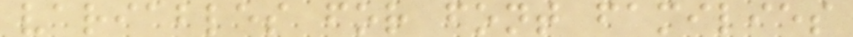variables for font families
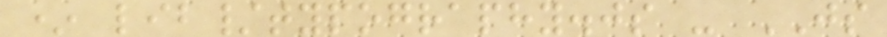* lib/typography.js - JS
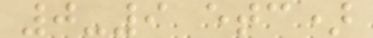0-9 etc)
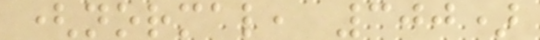(normal, 300)
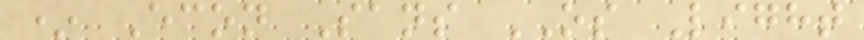* Econ Sans OS Light
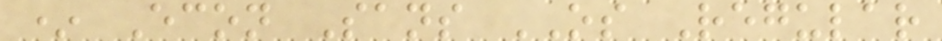* Econ Sans OS Regular
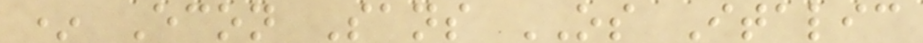* Econ Sans OS Italic
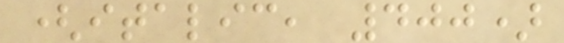(italic, 400)
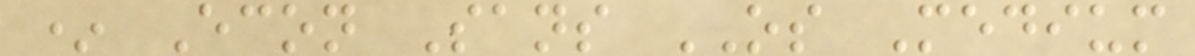* Econ Sans OS Medium
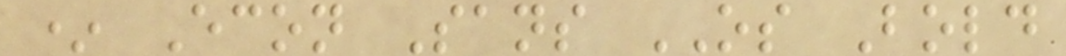* Econ Sans OS Bold
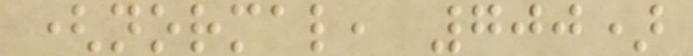(normal, 700)
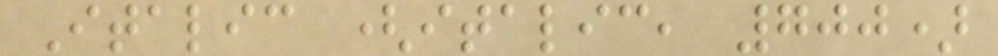Italic (italic, 700)
